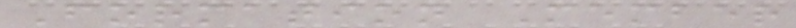Formation Member
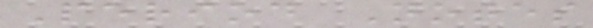Period Notes
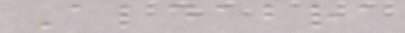Aldabra
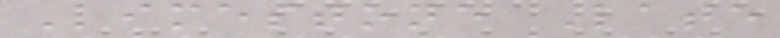Limestone Late
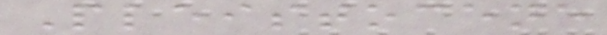Pleistocene
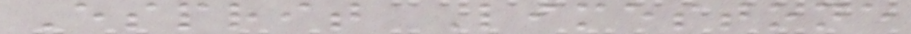Esprit Limestone
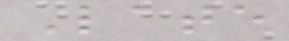Late
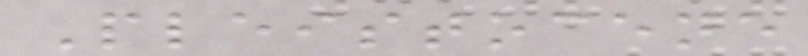Pleistocene
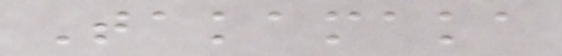Takamaka
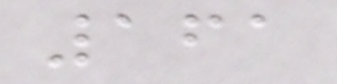161
